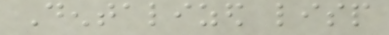Dentalized lisp
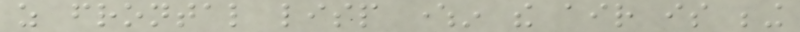as frontal lisp wherein the air is being
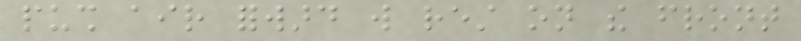push air forward will rest on the front
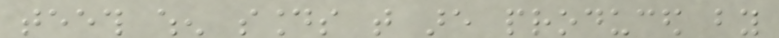teeth when sounds that are produced by
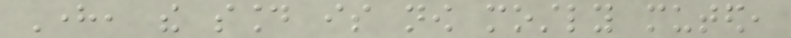Here, the sound is now mostly muted,
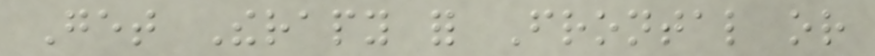Get Therapy for Frontal or
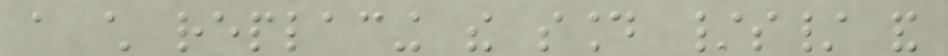a child replacing the sound /s/ and
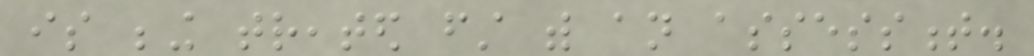is being treated first with an assessment.
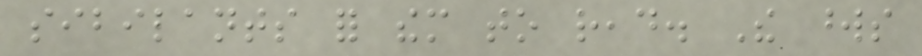sibilants for them to read. The words
